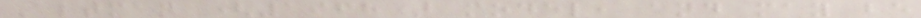Altman (1968) model, and may be
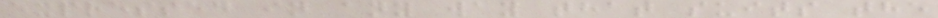expressed in any way that suits the
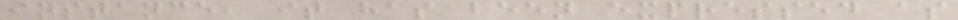instance, it has been expressed as
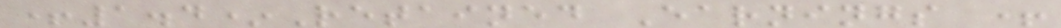+1.4*Retained Earnings +
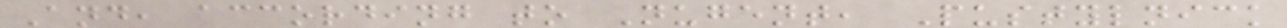And, according to Nugent, Pustylnick
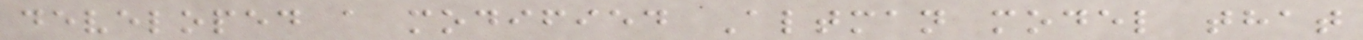developed a modified Altman model that
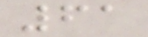61
